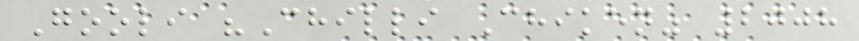Gooli "Chilli Chiken" 2008
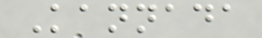Kannada
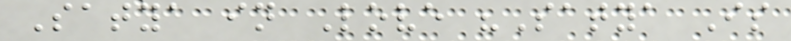Satya in Love "Satya Is
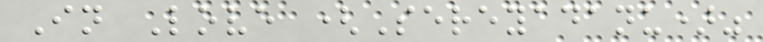In Love (Sereyadanu)"
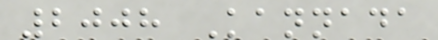2008 Kannada
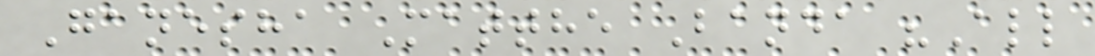Ganesha Matthe Banda "All
